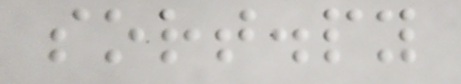sort.py
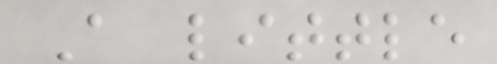A little
